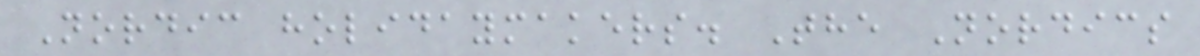Nordic holidaymakers. The Nordics
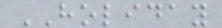HOLIDAY
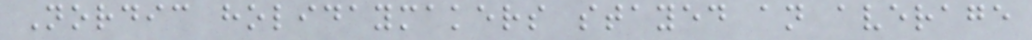Nordic holidaymakers stayed an average
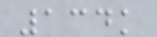134k
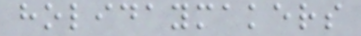holidaymakers
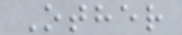Other
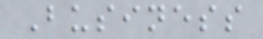Business
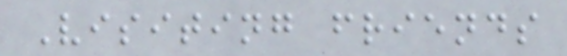Visiting friends
